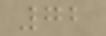72
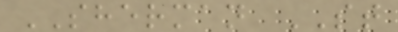SHERMAN ST
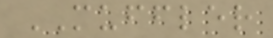MUFFLER
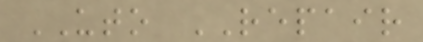UTO REPAIR
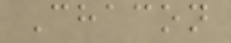Chacon
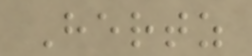Hertz
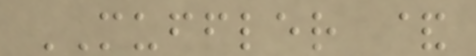MUFFLER &
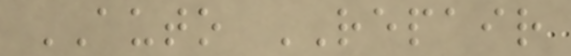AUTO REPAIR
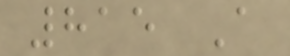815 A
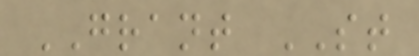GRANT ST
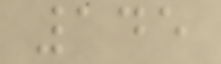145
